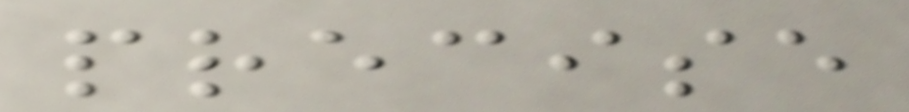precise
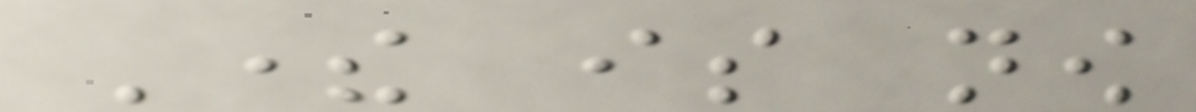There is now
